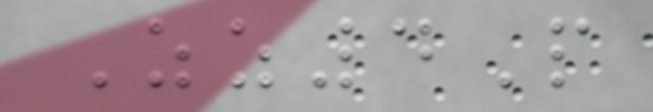Zz4P
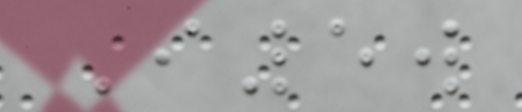I5w
